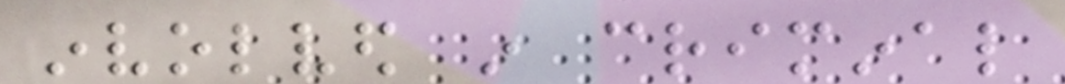involved in criminal
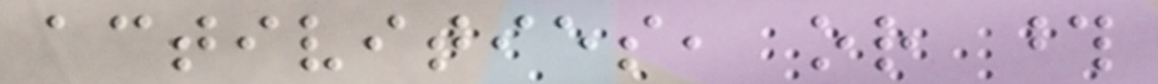activities, or those
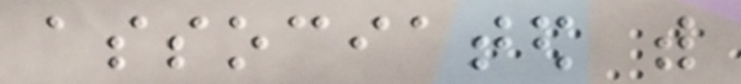associated with
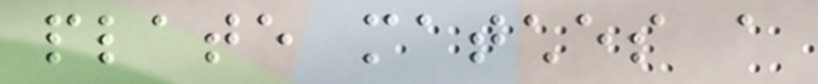plate matches a
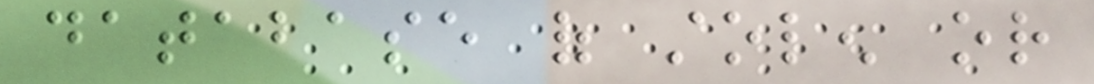database of stolen or
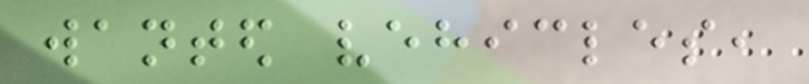wanted vehicles,
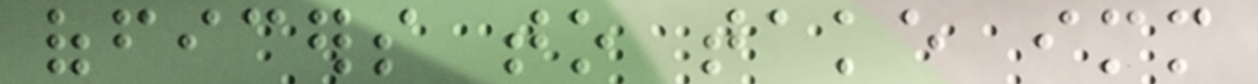officers to take immediate
